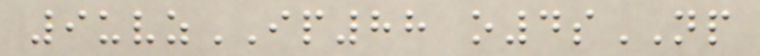9uvzIP88 o4sNP
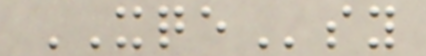XQEsy
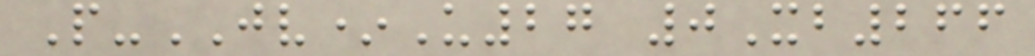P-JV*U27 0Xb266
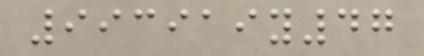993919y47
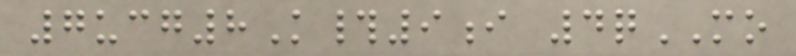7ucg8K#9i 4qMO
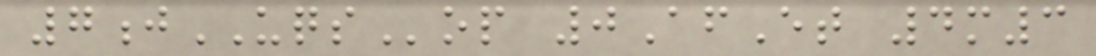7jUQSop 0AfEt 4m3
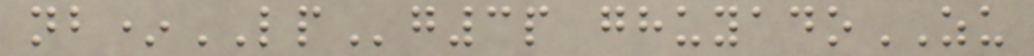nb*LPg3p ghuyadoZU
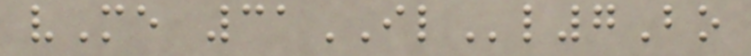vMe 31ILl7Bo
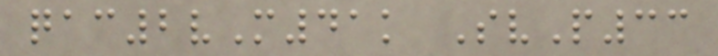qac2vM41k SvP33
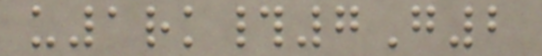u1rk#7G2
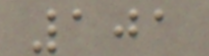101
